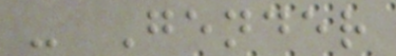- Gender
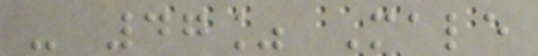- 47% Male
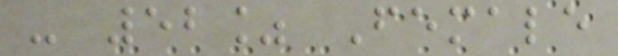- 52% Female
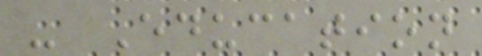- Education
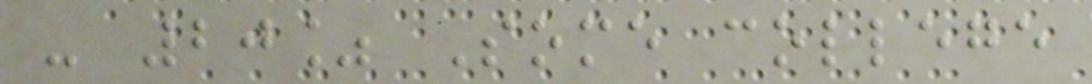- 20% Some college
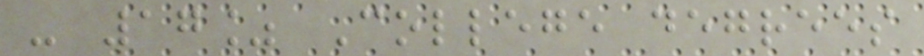- 17% College degrees
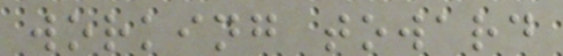working toward
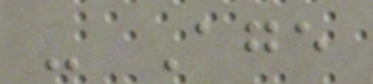- Age
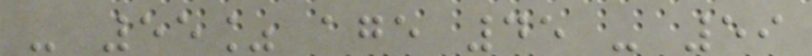- 55% age 45 - 59
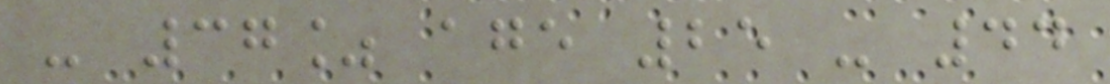- 37% age 25 - 44
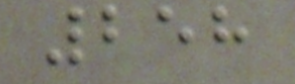258
